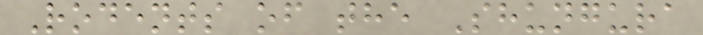Rodents of the Shungura
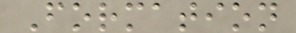Formation
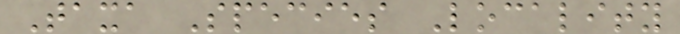Taxa Species Locality
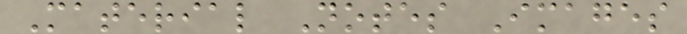Material Notes Images
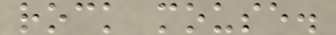rock mouse.
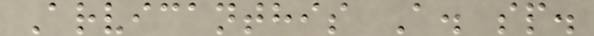Arvicanthis A. sp.
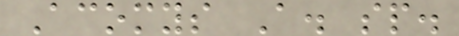Acomys A. sp.
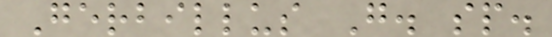Gerbillus G. sp.
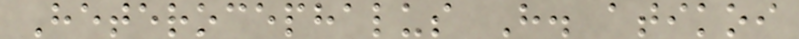Heterocephalus H. atikoi
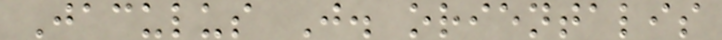Jaculus J. orientalis
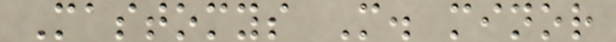Mastomys M. minor
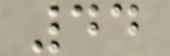44
